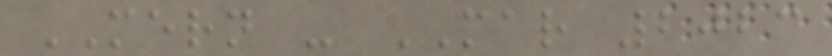MERN - MAR 2023
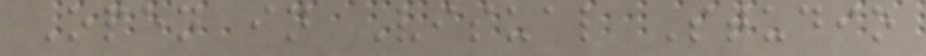Open in Visual Studio
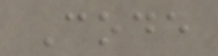Code
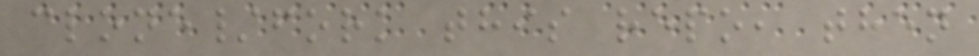clone/fork this repo, then
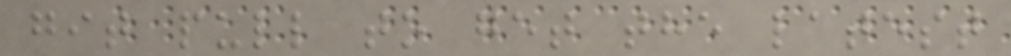git pull to get the latest
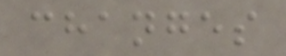changes
